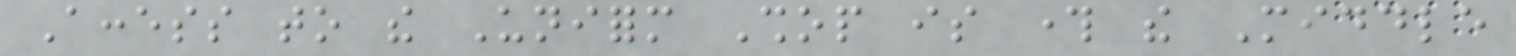Access to the Uniform Shop is through the Middle
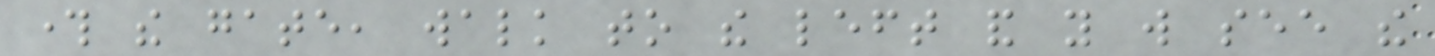through the gate, walk to the left and you will see the
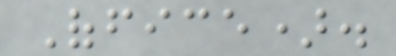Office).
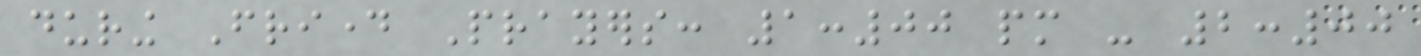during Friday Prayers: 1:00 pm - 2:00
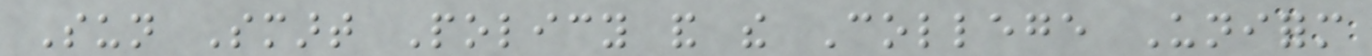Sun Smart Policy and the College Uniform
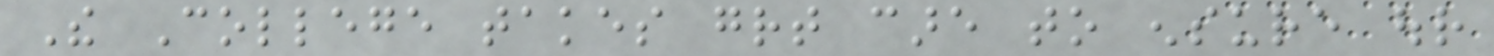The College takes great care to ensure our
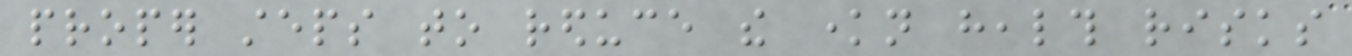proper steps to reduce the known health risks
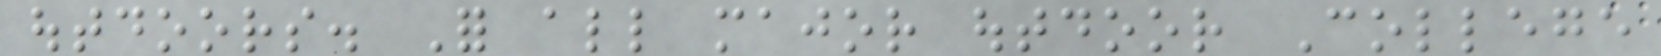outdoors. For all major outdoor College
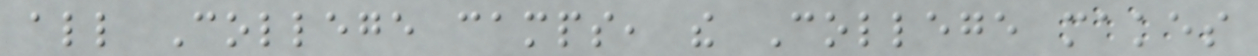all College camps, the College makes
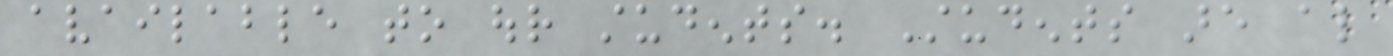available to our students. Students are also
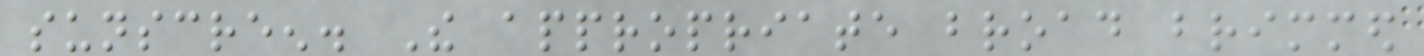sunscreen. The appropriate broad brimmed
